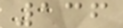136
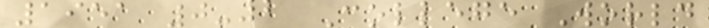1951 0-2 College World
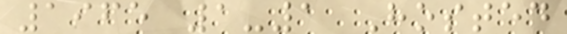1965 1-1 Hosted
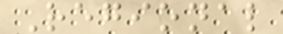Regional
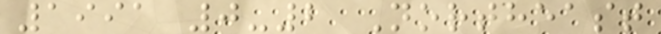1991 0-2 Northeast
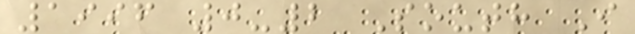1996 0-2 South I
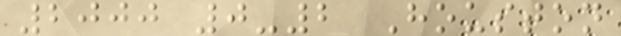2000 0-2 Houston
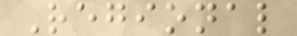Regional
